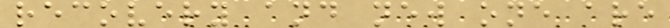recovery and new one are
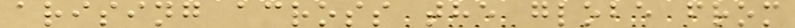arising across the globe from
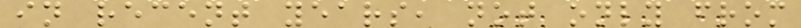in recent years, not only from
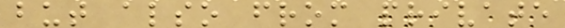but also from private
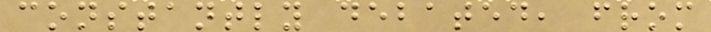constantly debated, from
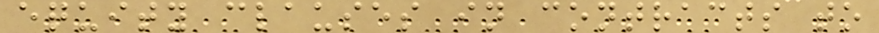equity clauses in contracts to
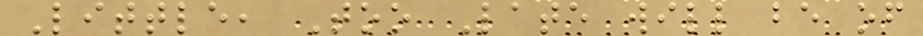Little, Too Late will be of
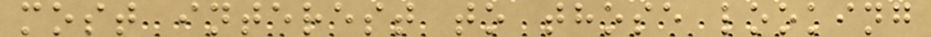most interest to those looking
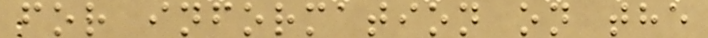for information on the
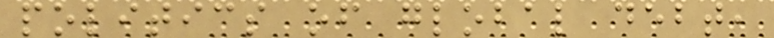politics of global debt,
